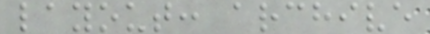layout: archive
